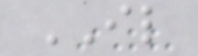IL
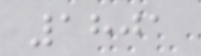1801
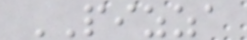PIZZA
